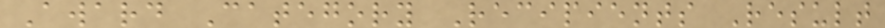Award Category Recipients Result
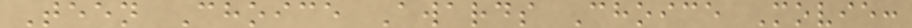Teen Choice Awards Choice Movie:
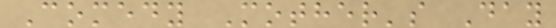Comedy Mother's Day
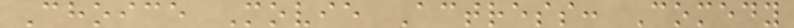Choice Movie Actress: Comedy
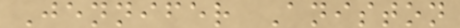Jennifer Aniston
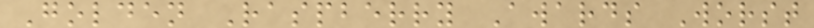Golden Raspberry Awards Worst
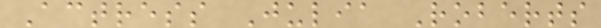Actress Julia Roberts
